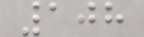108
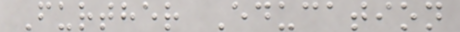Further Education
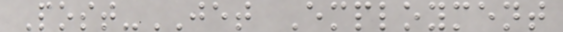Post-JET Employment
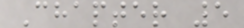Chapter 5
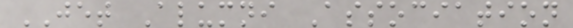JET Alumni Association
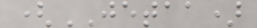(JETAA)
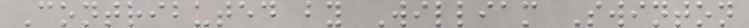Contributed by William Swinton
